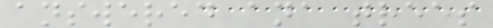answered ana trees
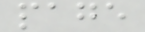page
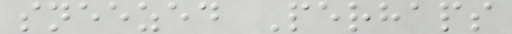sneezed Perhaps
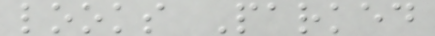looks Parked
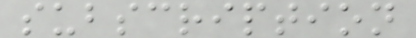subscription
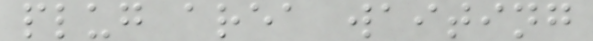plug area waiting
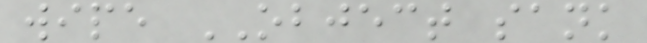wipe OBJECT sank
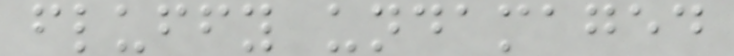fluffy undamaged
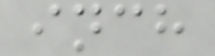inch
